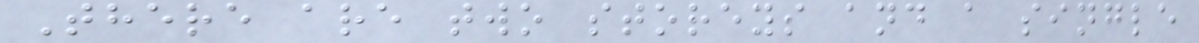There are two storeys and a single
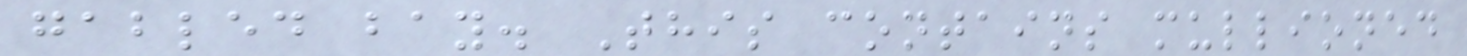gabled bay. This contains mullioned
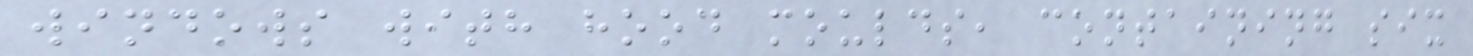windows with hood moulds, containing six
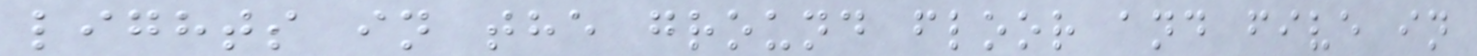lights in the ground floor and five in
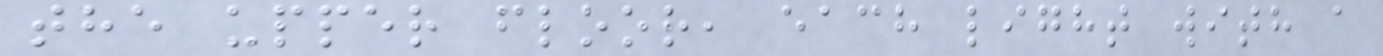the upper floor, each light with a
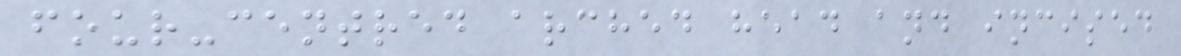four-centred arched head and incised
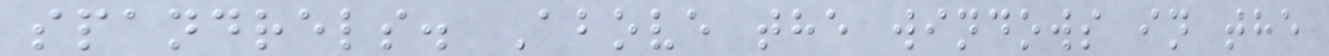spandrels. Above the windows in the
